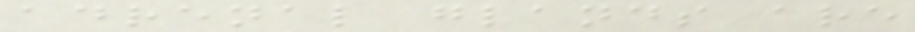adrenal glands are
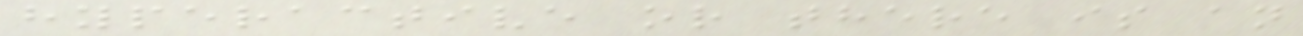hyperactive or there is an
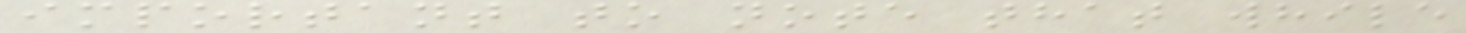important to note that while
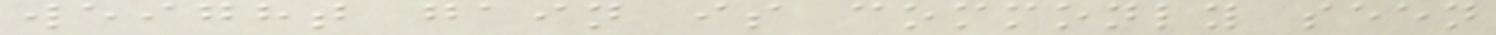weight gain is commonly seen
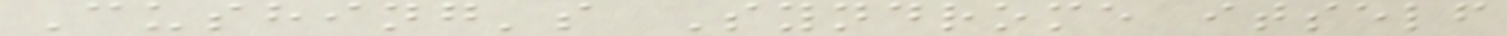Cushing's Syndrome itself
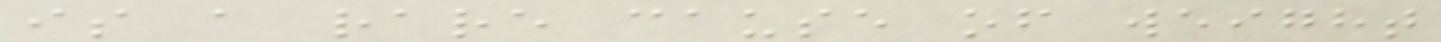is a rare cause of weight
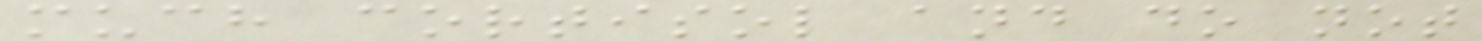much cortisol and do not
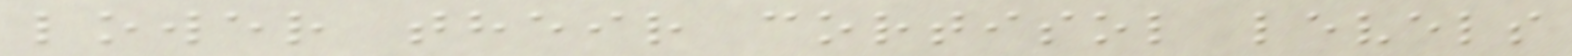lower their cortisol levels
